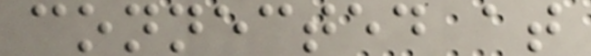connected at
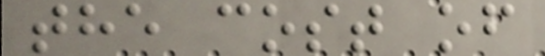the cost of
